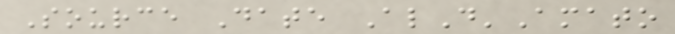Source Date AlD'Amato
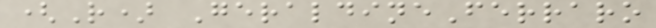(R) GeraldineFerraro
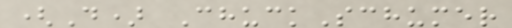(D) ChuckSchumer
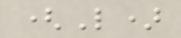(L)
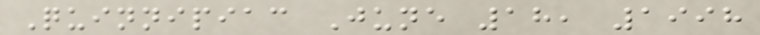Quinnipiac June 18, 1998
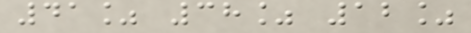41% 38% 12%
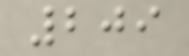209
